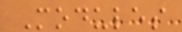Modules
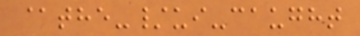@the-/ui-caught
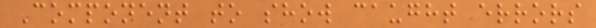Component to show caught errors
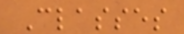Classes
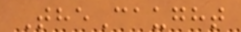TheCaught
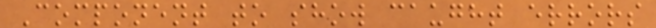Component to show caught errors
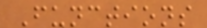Functions
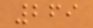269
